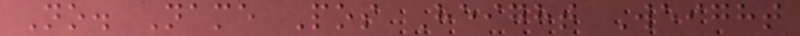No. Name Pos Height Weight
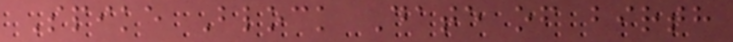Spike Block Date of birth
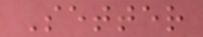Setter
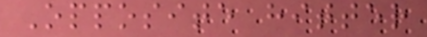Opposite hitter
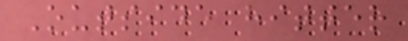Outside hitter
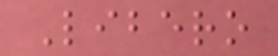Libero
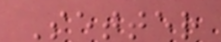Setter
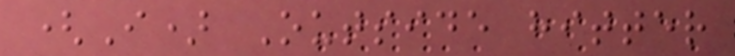(I) Outside hitter
